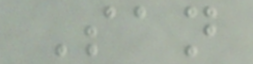San
